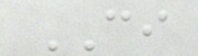CI
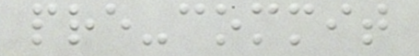pre-commit
